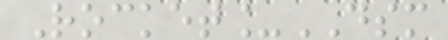Rocket_DSM
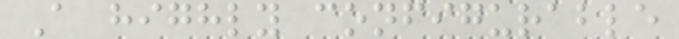A highly configurable
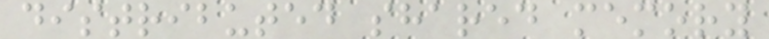distributed shared memory
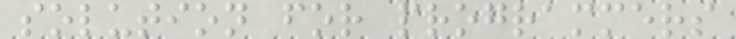solution for programmers
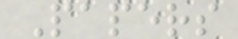Papers
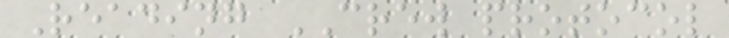Reading CREW protocol
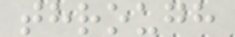through
